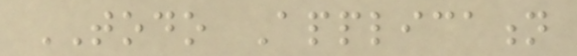TODO Application
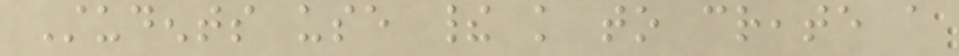Students use their knowledge to create a
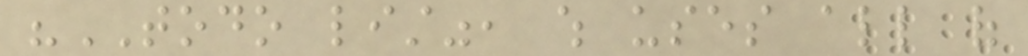"TODO list", which uses all of
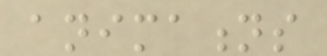animations
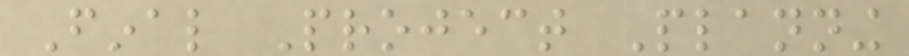Final Project Planning
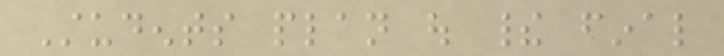Students plan out their final
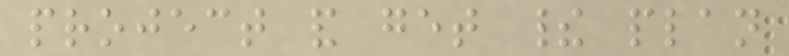project and get their plan
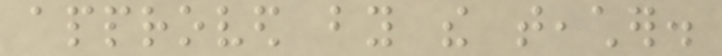approved by the teacher.
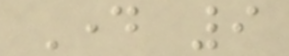Day 9
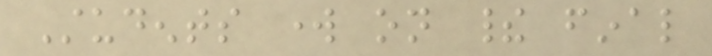Students work on their final
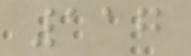117
